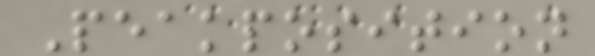Peakposition
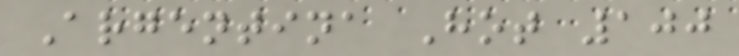Argentina Hot 100
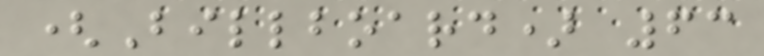(Billboard) 63
